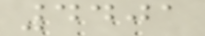4401
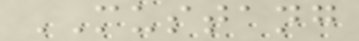MUSTANG
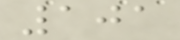101
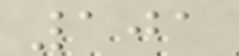101
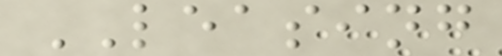LEASING
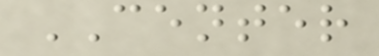CENTER
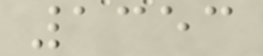1353
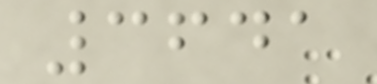3641
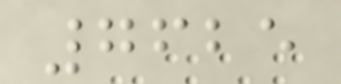7625
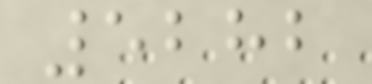5282
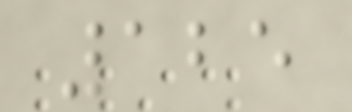125
